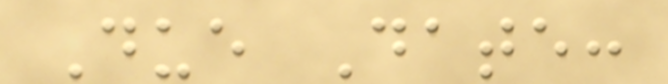Due Date:
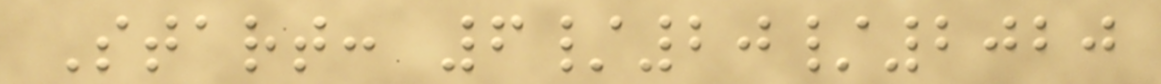Start: 6/20/2020
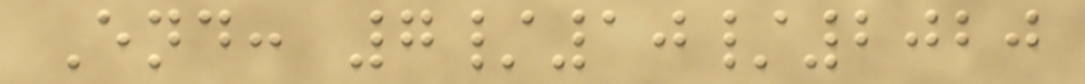End: 7/10/2020
